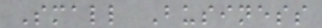Small Business
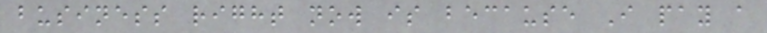business right now is because I pay a
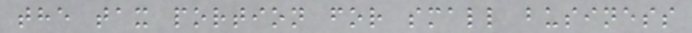the tax portion for small business
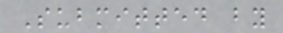Submitted by
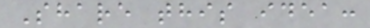Share this idea:
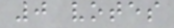0 votes
